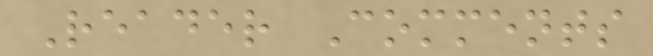Reader Comments
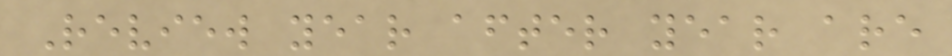Review year after year are
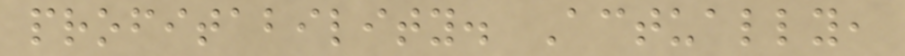profitability. Actually,
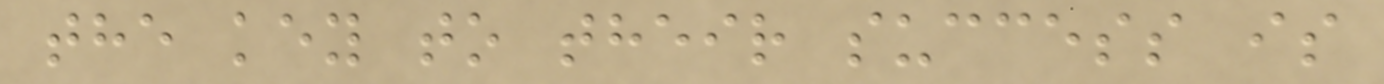the key to their success is
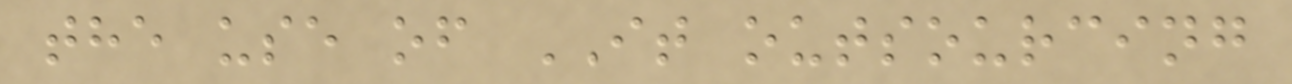the use of IT outsourcing
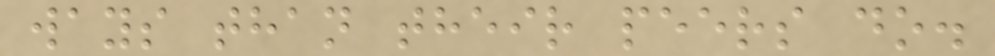ways than their peers do.
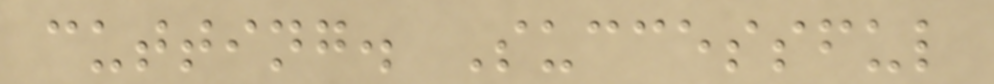cutting. Successful
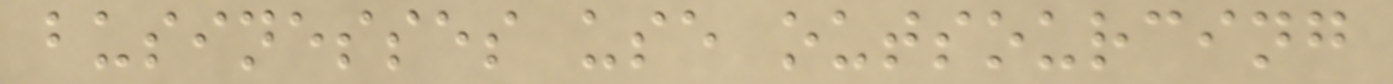businesses use outsourcing
